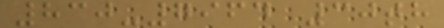830-7964 30th
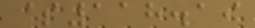$118.19
